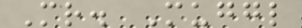Mr. Muggl
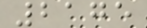2175
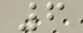6
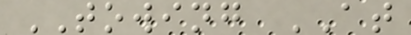TOWING AT
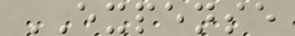EXPENSE
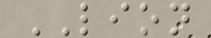LION
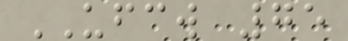UFCW 75
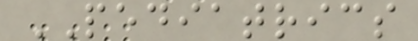PEDIATRICS
